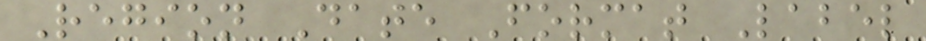Region Date Format Label
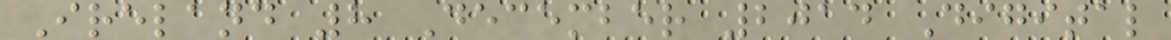Ireland 8 December 2014 Digital
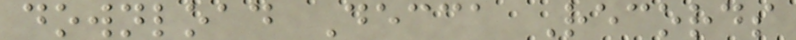download Decca Records
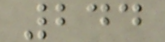244
